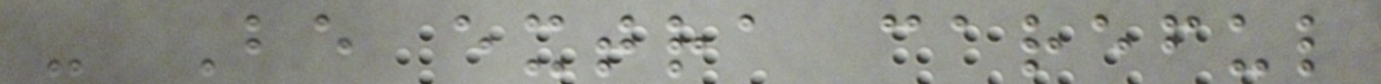- Be extra careful
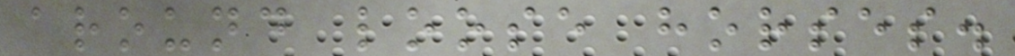around loose horses.
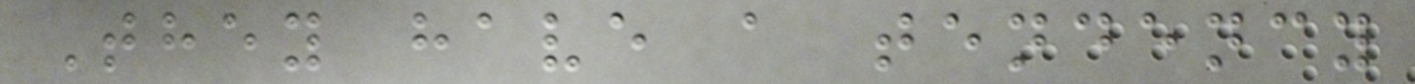They have a tendency
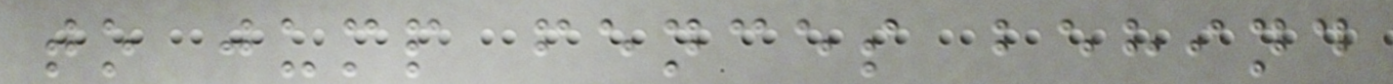to jump fences behind
